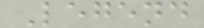Legend
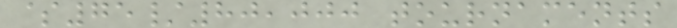$75/80,000 tournaments
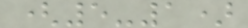(5-1)
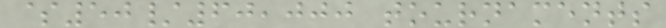$50/60,000 tournaments
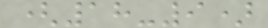(18-9)
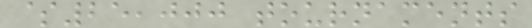$25,000 tournaments
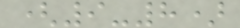(9-8)
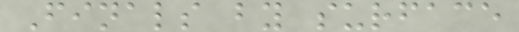Finals by surface
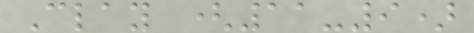Clay (11-9)
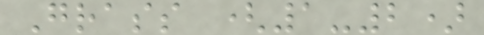Grass (1-2)
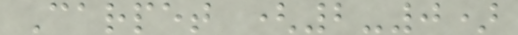Carpet (2-0)
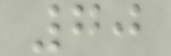70
